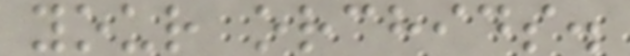your orchids.
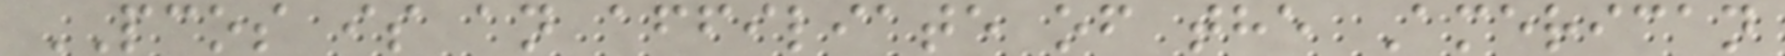PCOS is an affiliate of the American
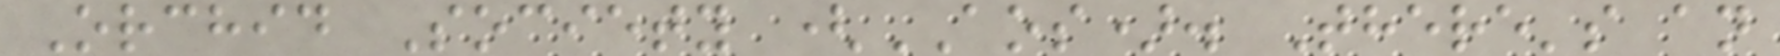Orchid Society (AOS). There's an
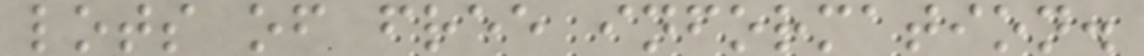lots of free information.
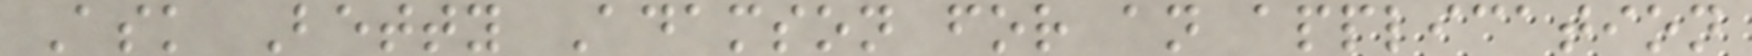Ask Betty Adamson for an application
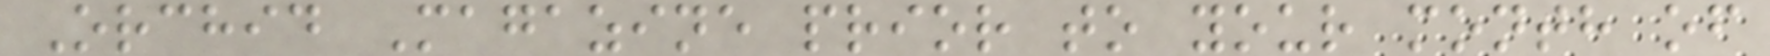Orchid Magazine prior to your month of
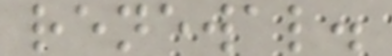renewal.
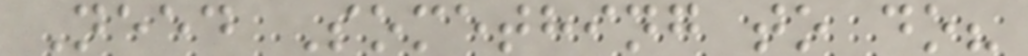Need Something to do?
